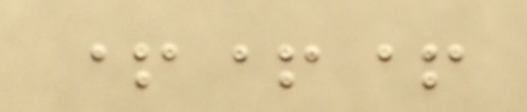+++
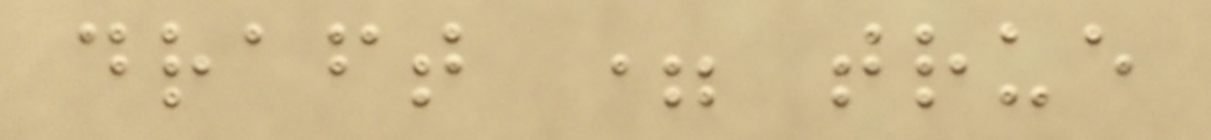draft = true
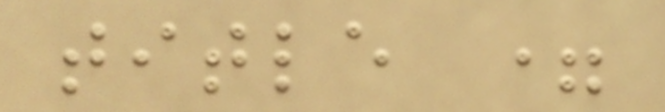title =
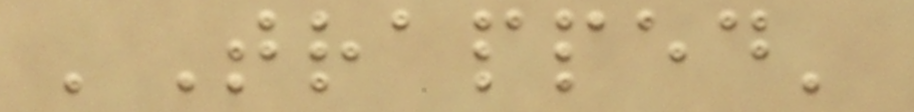'Trapped'
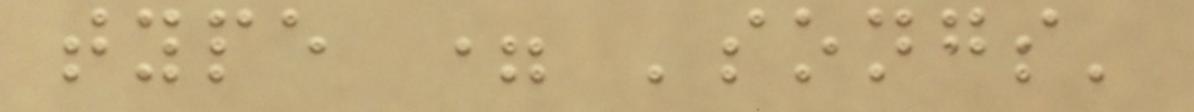type = 'songs'
